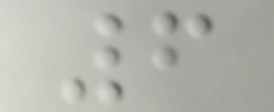6
